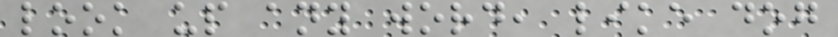look up any word, like dog
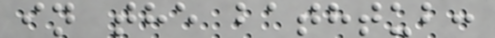in the bathtub:
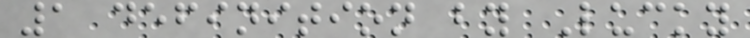1 definition by Lucky
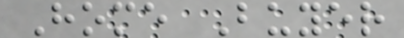Home Buyer
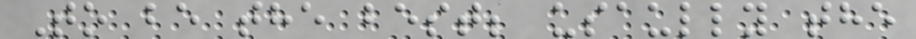To be the best; usaully the
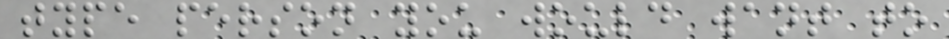type person you would want to
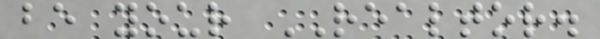be your REALTOR.
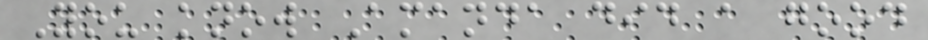You know Amanda did a good
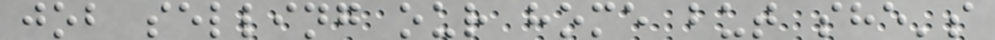job selling our home but she's
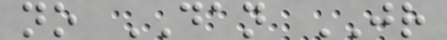no DAN JR
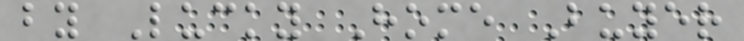by Lucky Home Buyer
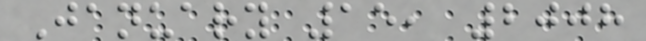January 15, 2008
